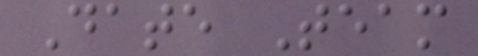Date Team
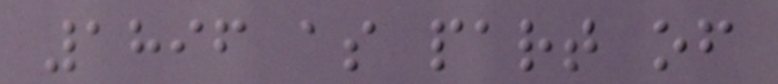1896 as part of
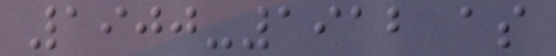1900-1912 as
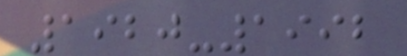1920-1992
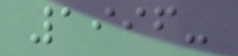1996-
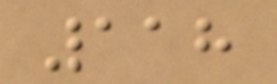118
